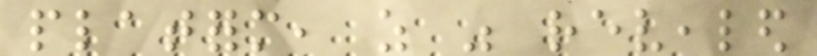platform, as was revealed
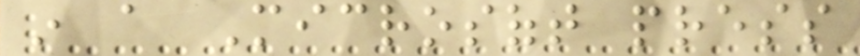in a Microsoft press
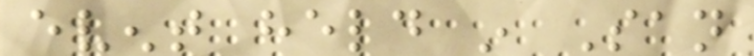event held in San
